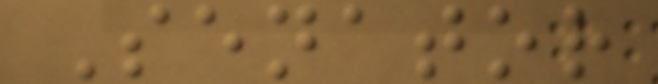Senator
